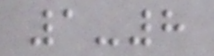1-8
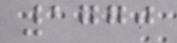1770
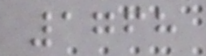1768
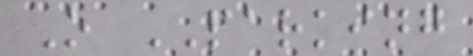O PARKING
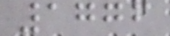1776
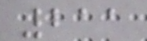211
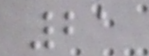21
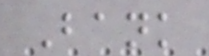Bank
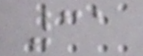31
